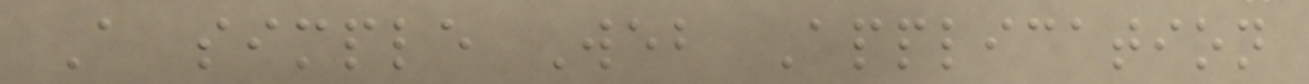A simple Web Application
